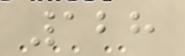128
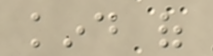kind of
